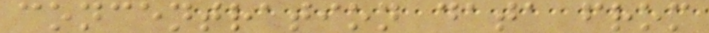concentration data from
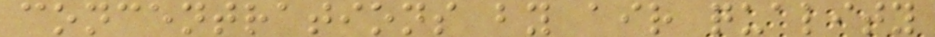concentrations by air quality
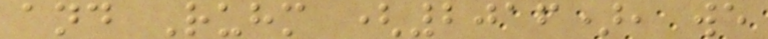and Ruhm (2016), we
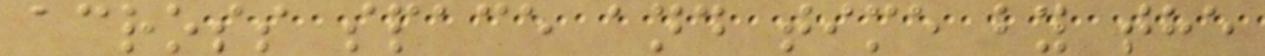across space and time by the
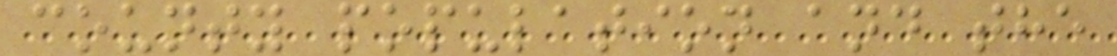county population and the
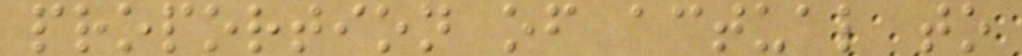proportion of actual to
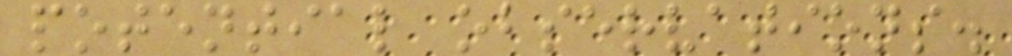potential observations.
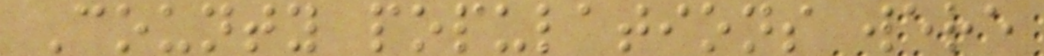County populations were
